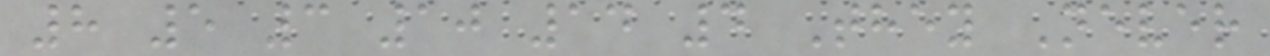8 5 3 10 14 4 They Never
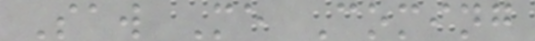Saw Me Coming
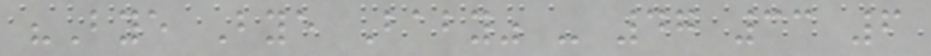"Bye Bye Baby" - 47 33 6
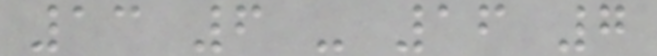13 6 - 16 7
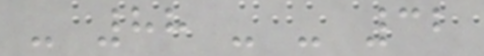- 88 - - 32
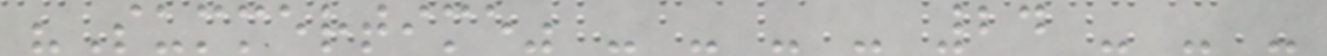"Summertime" - - - - 24 - - -
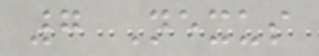7 Nexus
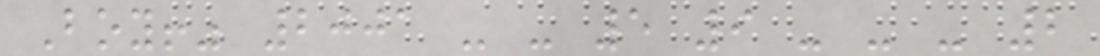Boy!" 2001 - - 5 9 - - - 2
